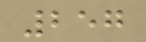257
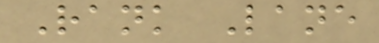Rank Lane
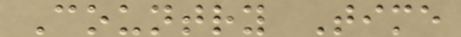Country Time
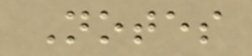Notes
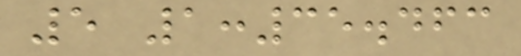5 1:35.463
